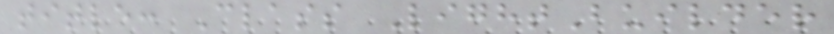title: Class LightBuilder
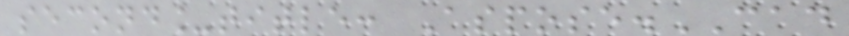second_title: Aspose.CAD
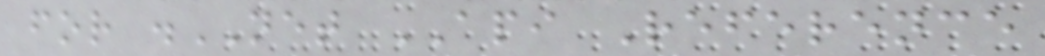for .NET API Reference
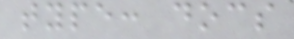type: docs
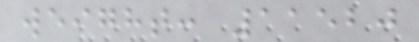weight: 11520
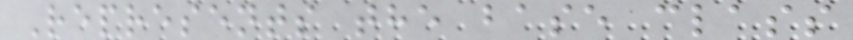Represents the base class
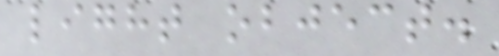light object.
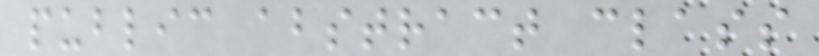public abstract class
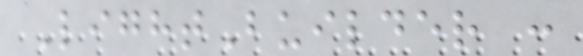LightBuilder :
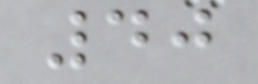40
